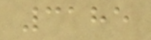3185
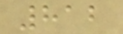812
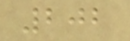202
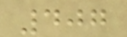407
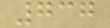737
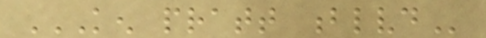KEN PRATT BLVD
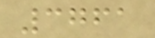3761
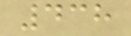438
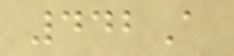442A
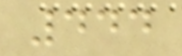444
